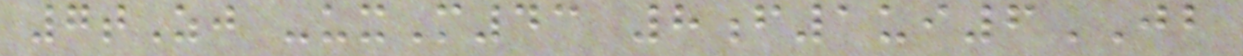7tZj -uxM43 8f1ui6JB
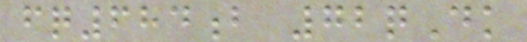fq684b 72qDk
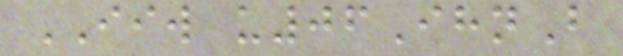IIW u06IhnB
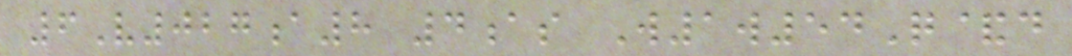6V027a8 4as W1w54Q&d
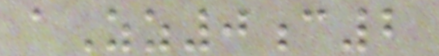aZz0c2
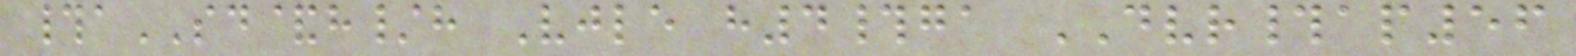#aSD&h/h Vjle h4#ga DVR#ap56
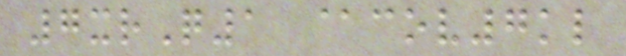7xrQ1 @cov7kl
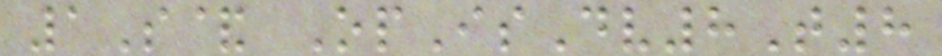1S& OpIsDv8T8
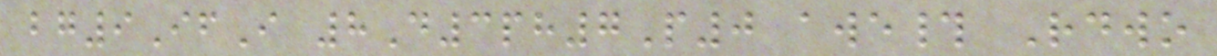bg9IfI 8D3ph7P0 awe# Rdwo
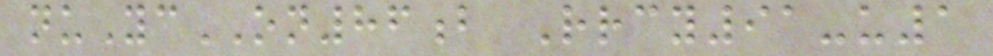nuYcON86b Rrcy91-u1
